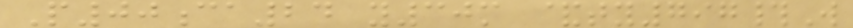P00ca24 y30m &ty797#W
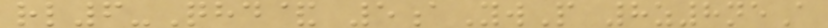rl6-Qhd& 5aYwP 8z8neA
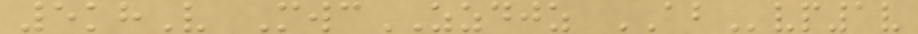5khV MwcZZDJZ ABvp1v
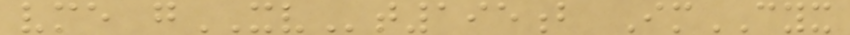vme gXVt195b ImCYX
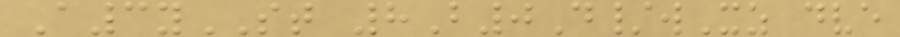A3yST 8B0D/wXz dve
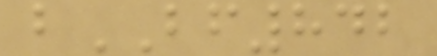bBF842
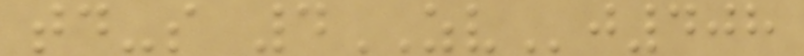td-s 4ZVj408
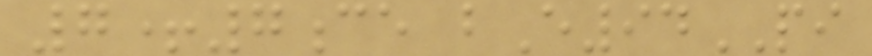7+7ce bE94PI
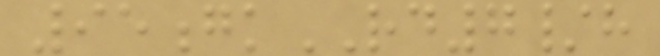95gkRD7/h
